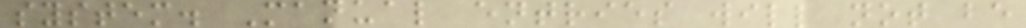system. Manual entries will not be
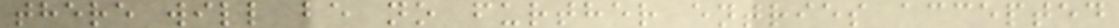there will be no further entries accepted
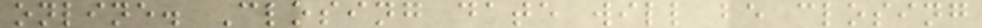online. Closing date will be closing
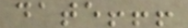date!!!
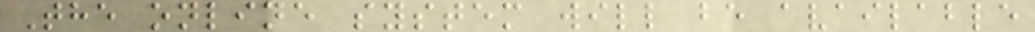The online system will be available
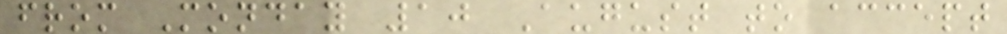from Monday 10 August to accept
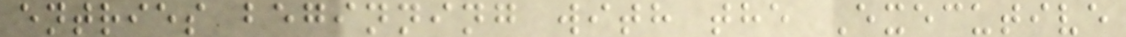entries beginning with the Executive
